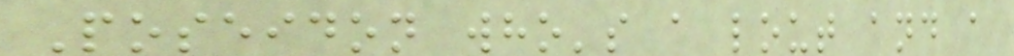Poseidon who's a lout and a
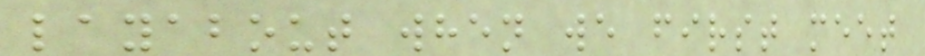layabout when we first meet
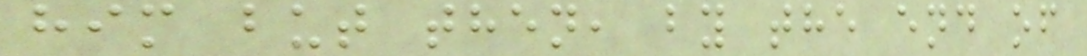him but then, by the end of
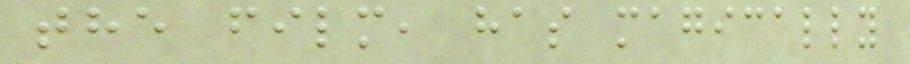the film, has magically
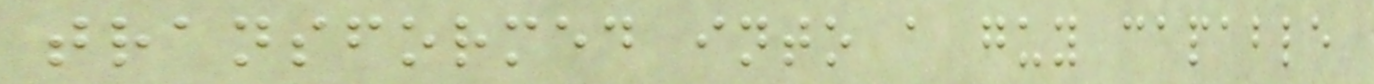transformed into a guy capable
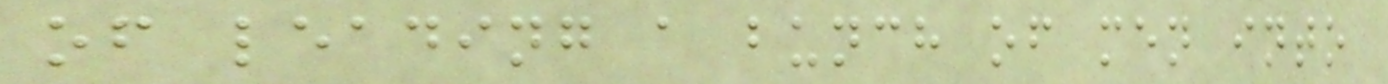of leading a bunch of men into
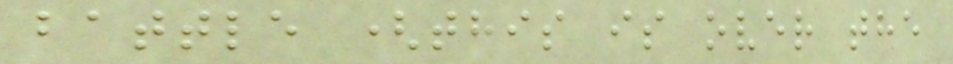battle (this is over the
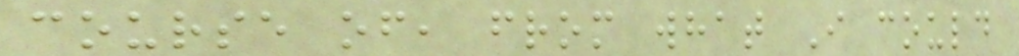course of, from what I could
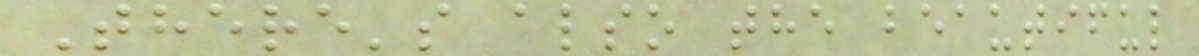There's also the beautiful
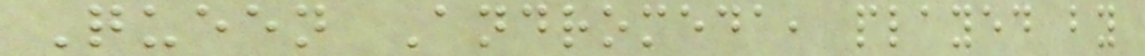Queen Andromeda, played by
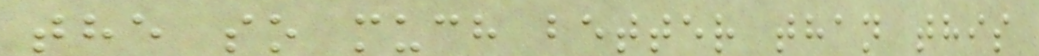the so much better than this
